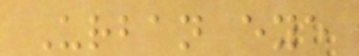Urban eye
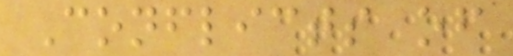Conflicts of
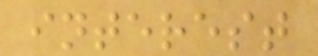interest
